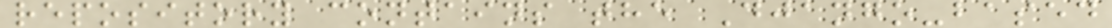repository contains the Django-based
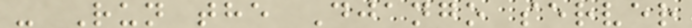- Run the Django server
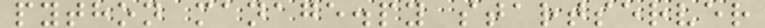python manage.py startserver
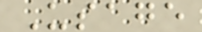Usage
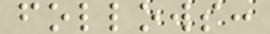follows:
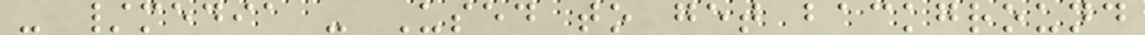- /media - Used to get background
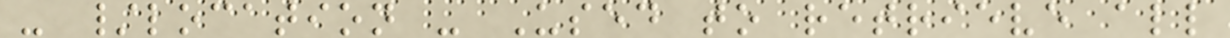- /location - Used to retrieve all
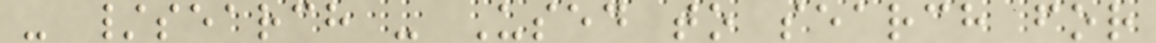- /search - Used to search for
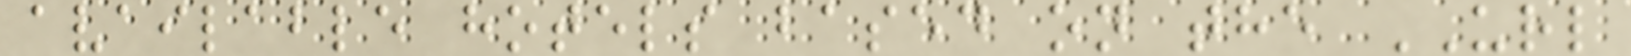available hotels based on the URL
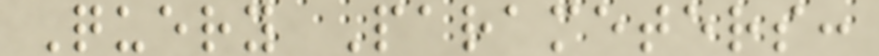Query Parameters:
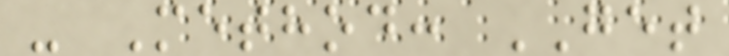- Method: GET
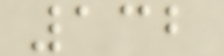132
